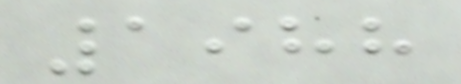1988
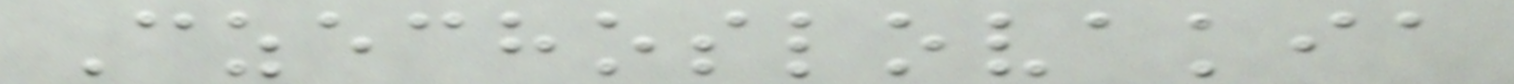Czechoslovakia
